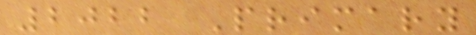2022 Primary
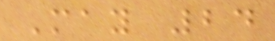May 24
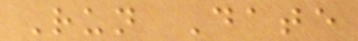Run Date
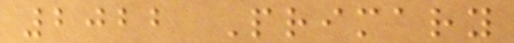2022 Primary
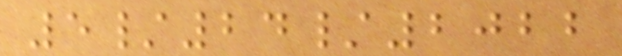5/24/2022
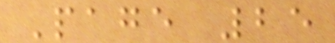Page 25
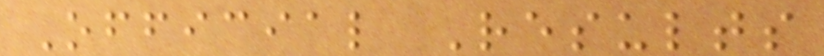Official Results
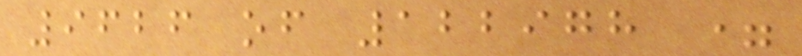9626 of 122978 =
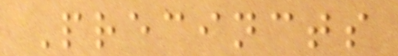Precincts
